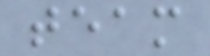team
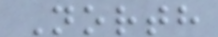North
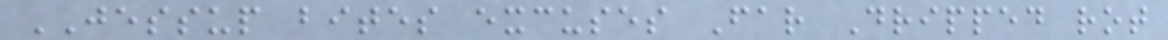JESSUP bites excuses Far Dripped rot
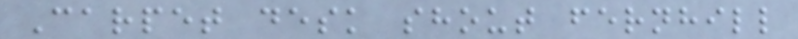Carpet desk shout fernhill
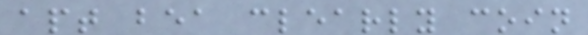apt bea clearly coin
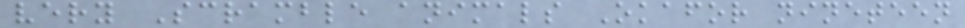very Scramble animals Okafor nineteen
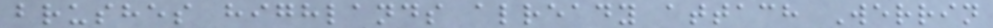brushes highlands already attach Werrin
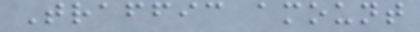Traffic amount
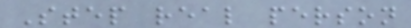Step real person
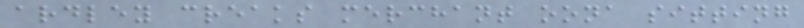ardley creaks merchant oona sitting
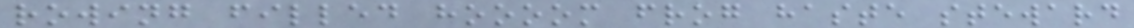rowing filled hoooom frog haste steward
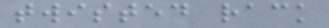twisted rack
